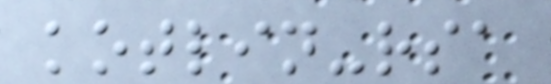kotlin-rsa
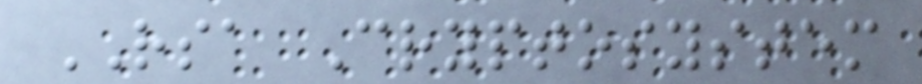RSA Cryptosystem
